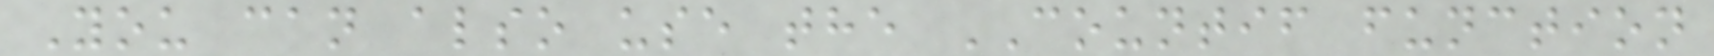You can also use the COUNTIF function
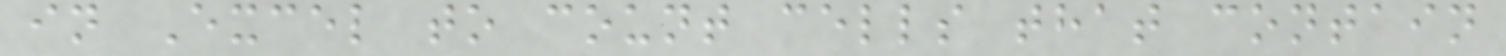in Excel to count cells that contain
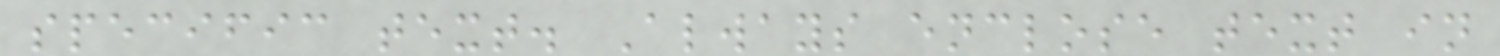specific text. Always enclose text in
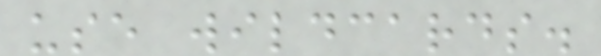use wildcards.
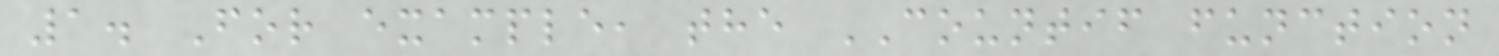1. For example, the COUNTIF function
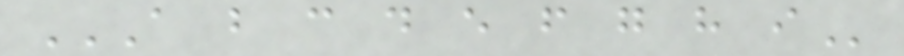A B C D E F G H I
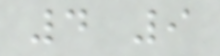4 9
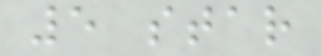5 star
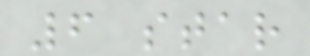6 star
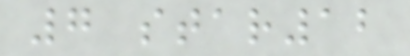7 star12
